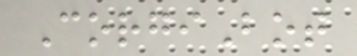CorgiBot
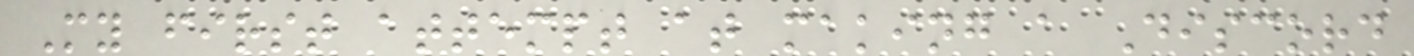My first attempt at making a Discord
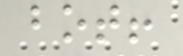bot!
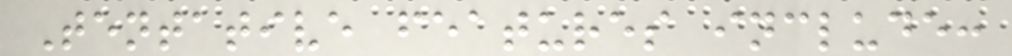Tentative features include:
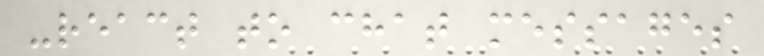-react to chat messages
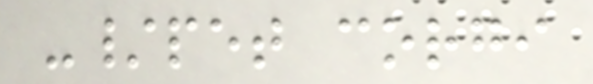-/pet corgi
